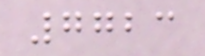7723
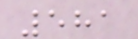581
